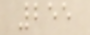255
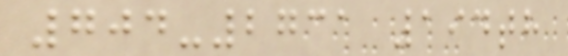704-2731 194th
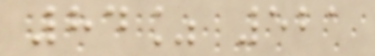84% 521
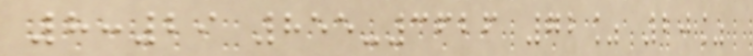8:29 855-3626 72% 20%
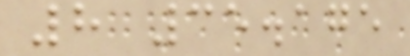8 35.175
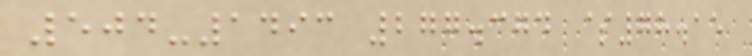504-1493 277.374 $78.15
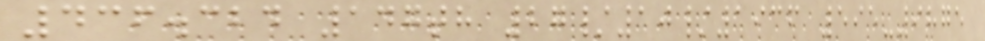436.324 147th 27/10/1936 595-9875
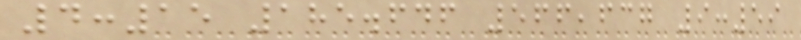4:15 185.646 566,637 9:59
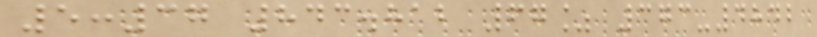5:37 843.812 67% 373-4842
